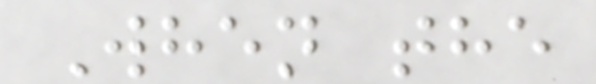When the
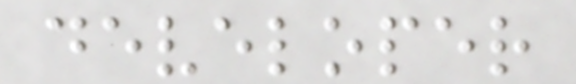developer
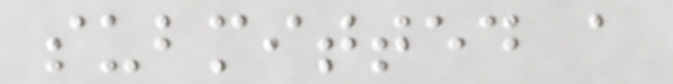submitted a
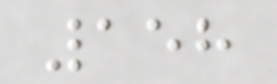158
